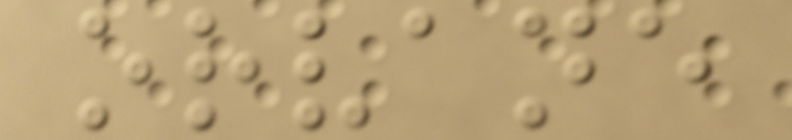orvane
